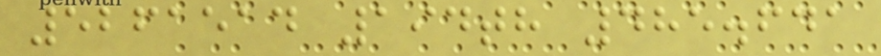5261514 194th 485.641
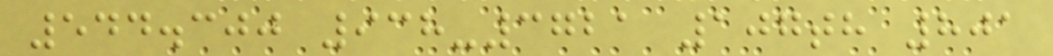544.300 938-3721 107th 801
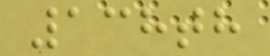138th
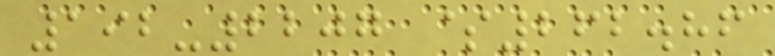192-2207 $262.86
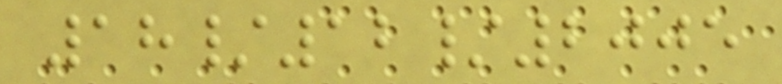18/12/2005
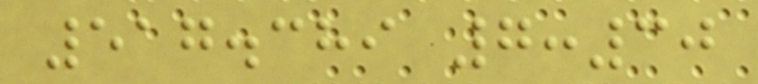517.389 7:30
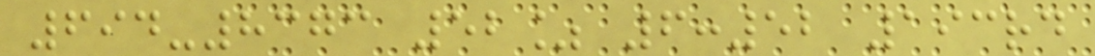694-8373 52% 6:52 193rd
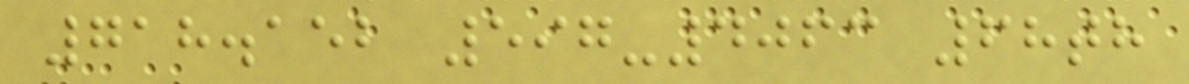718.152 597-4063 68th
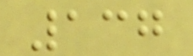137
